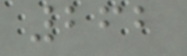262
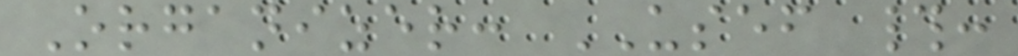Organizer: USEF #:
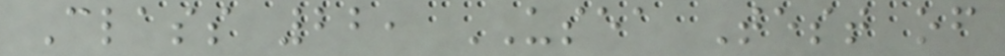Class 22, USEA Test of
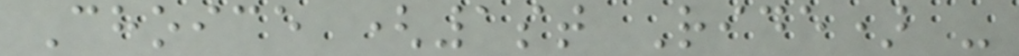Choice (1st Ride) -
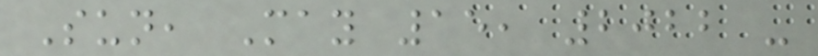Sun, May 15, 2022 -
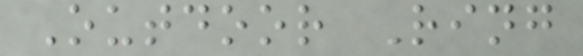Outdoor Ring
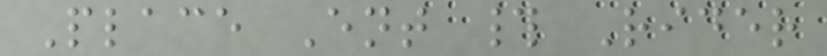Place Ent # Rider
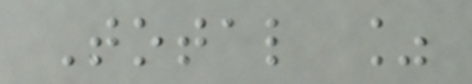Total %
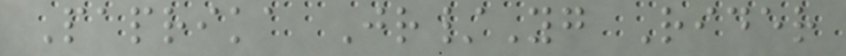Paprika Jr/Yg Rider
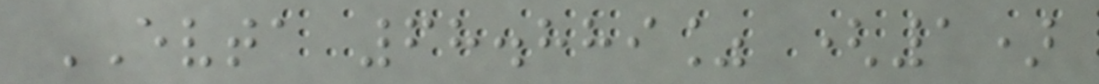EVTA 68.889% (1)
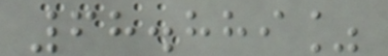68.889%
